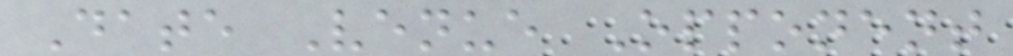Date Venue Opponent
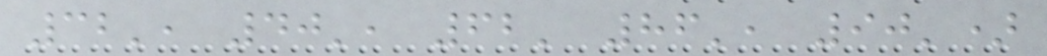32', 40', 62' 86', 90')
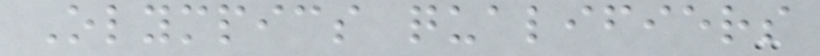Olympics qualifiers
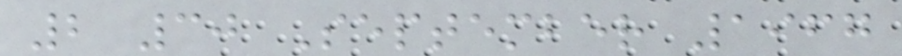2 30 September 1967
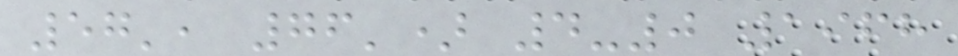57', 76') 4-0 1968
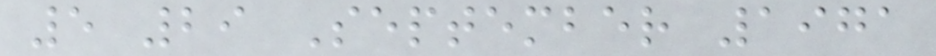5 29 September 1971
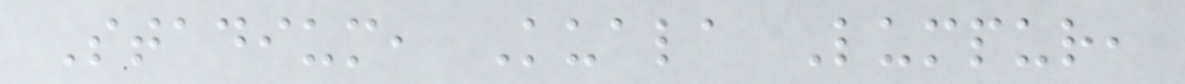Stadium, Kuala Lumpur,
